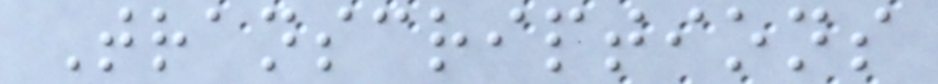Transcriptions
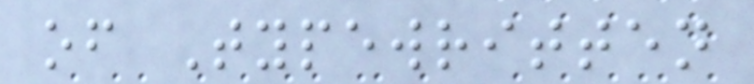of Typewritten
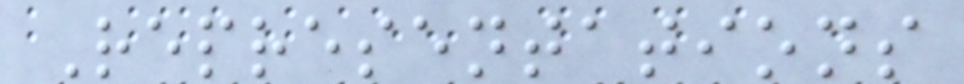Representations
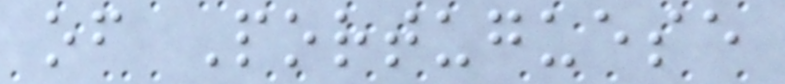of Portuguese
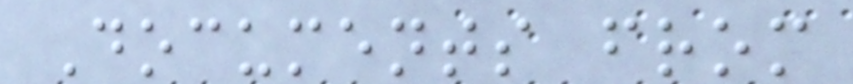Documents from
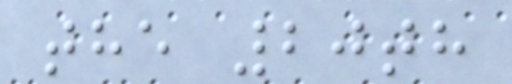the 20th
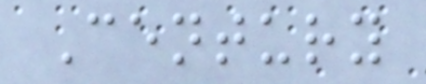Century
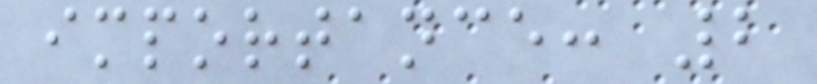importance: 2
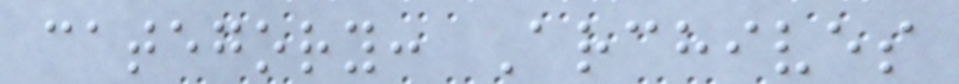category: Archives
